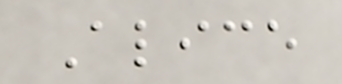Alice
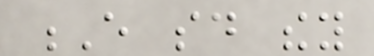E said they
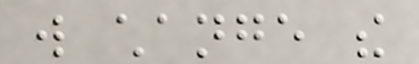will change the
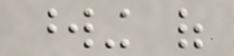wording of
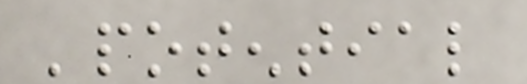'potential
